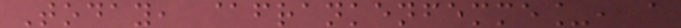Today, @frankenfemme_, a
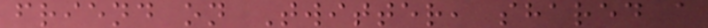friend on Twitter, shared a
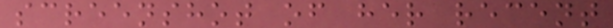screenshot of her recent
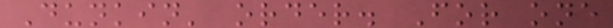Dunkin' order. For one
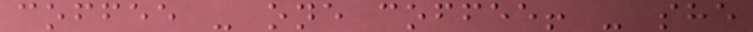coffee - one coffee! - she
